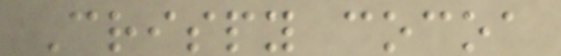Crispy cocoa
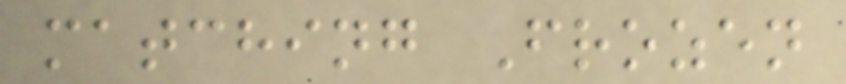matching Frozen
